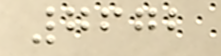7672
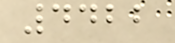4422
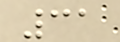31
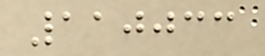110033
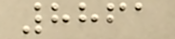8861
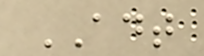ADT
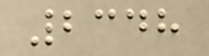2348
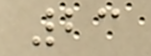23
